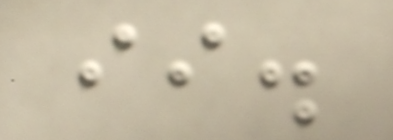ii.
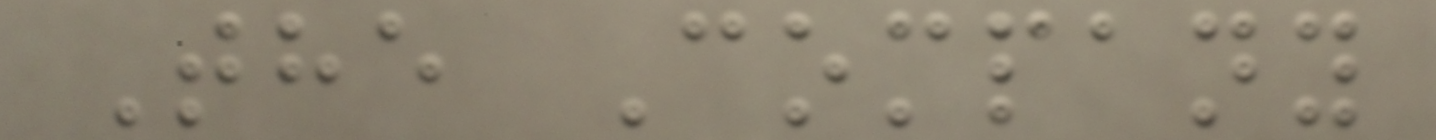The Company
